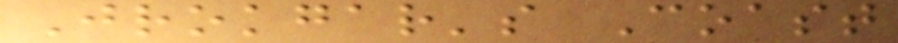Jrokgar's Coast
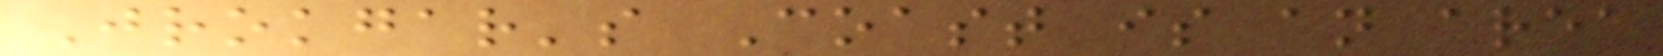Jrokgar's Coast is an area
